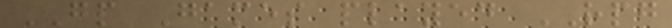GP Games played RPG
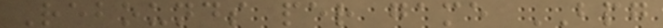Rebounds per game BPG
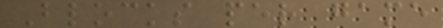Blocks per game
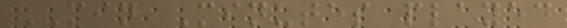MIN Minutes played
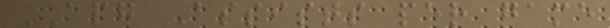APG Assists per game
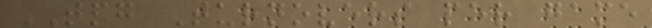TPG Turnovers per game
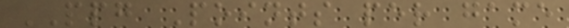PPG Points per game
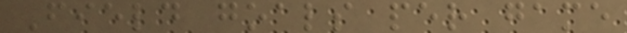Field goals per game
